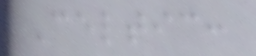Celtic:
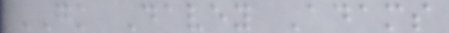GK Davey Adams
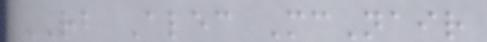RB Alec McNair
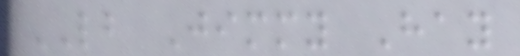LB Jimmy Hay
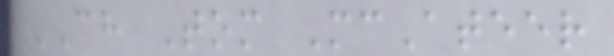CH Tom McAteer
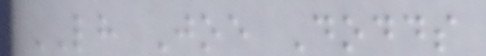LH Joe Dodds
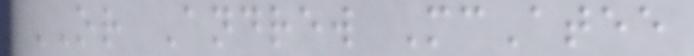OR Andrew McAtee
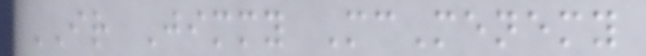IR Jimmy McMenemy
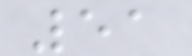51
